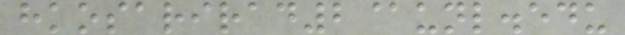hkosarirad2@unl.edu
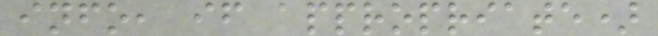info, if appropriate)
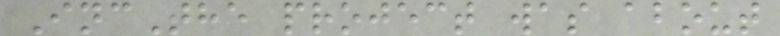IncThe project was about
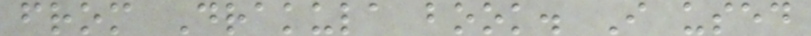from Drakula book. I used
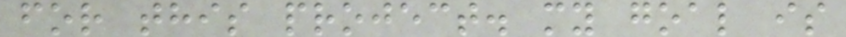for this project. my goal is
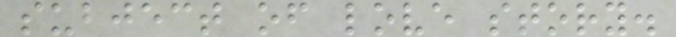subject of love story.
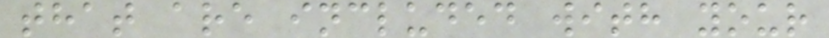that are included with your
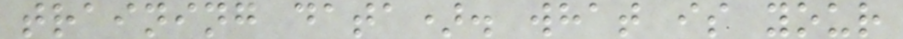training data). what is your
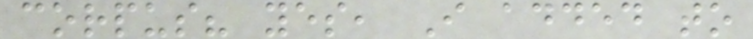corpus? yes, I added to
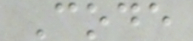Code
